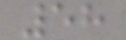58
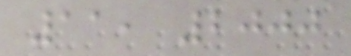11, 2000
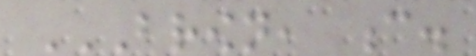BROWN, C.
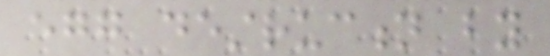egg destruction by
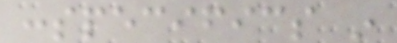conspecifics in
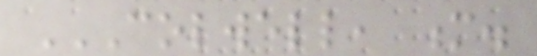COLWELL, M.
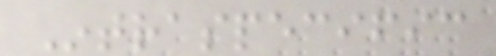Intraspecific
